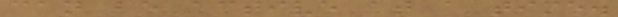can be active at a time.
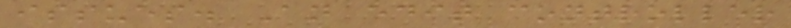issues. An edit controller
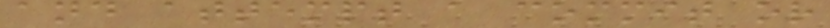and attempt a commit or
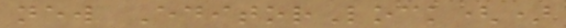new EditorLock()
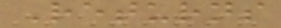Returns
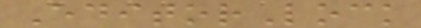EditorLock
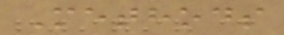Methods
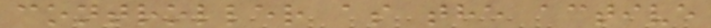controller as the active
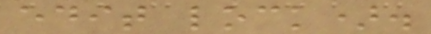edit lock).
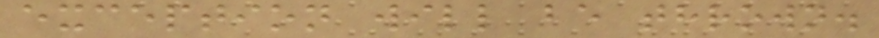exception will be thrown.
